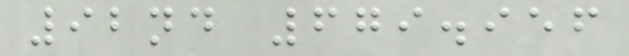92nd 679.956
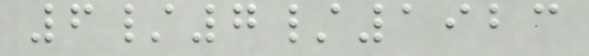6/7/1923
